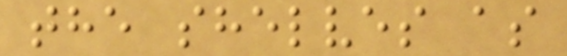the shelves as
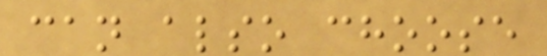can also choose
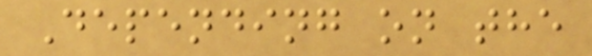Depending on the
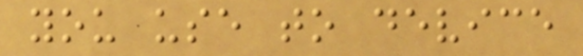you use to device
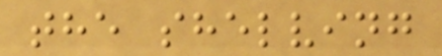the shelving
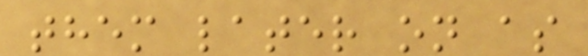them later on as
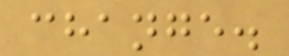change.
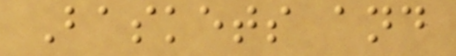Baskets and
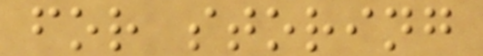for storing
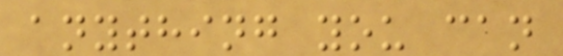anything you can
